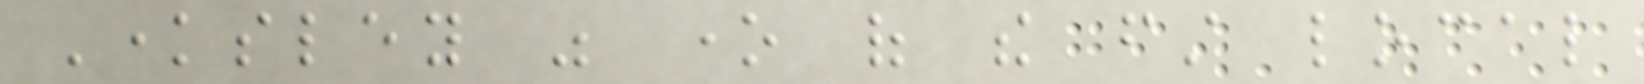Knowsley was one of the first local
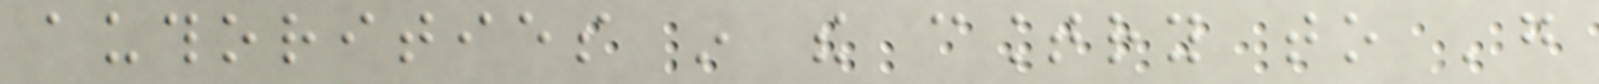authorities in the country to 'go
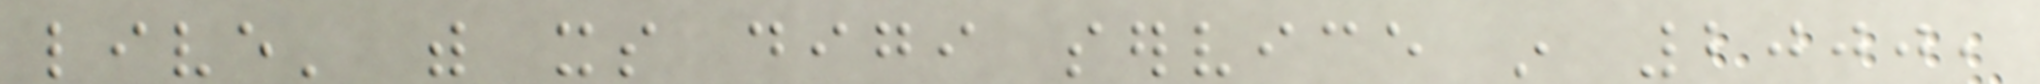live' with its digi service in 2000,
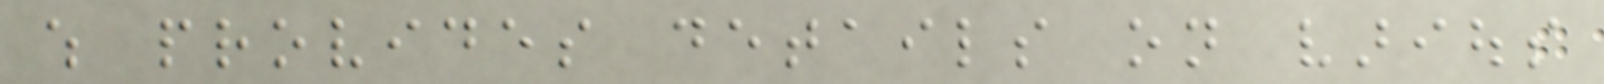which provides details on various
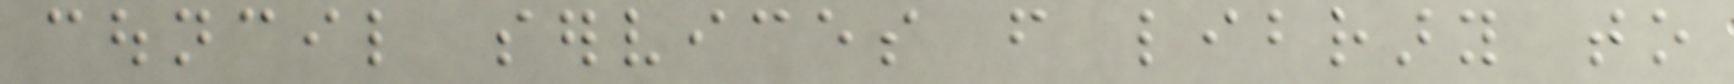council services from library to
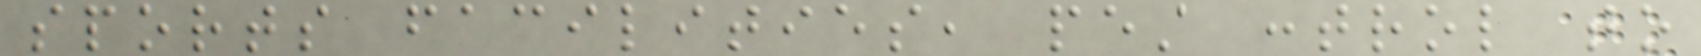sports facilities, pest control to
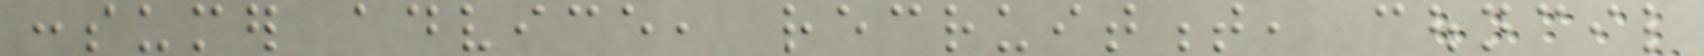consumer advice, recruitment, council
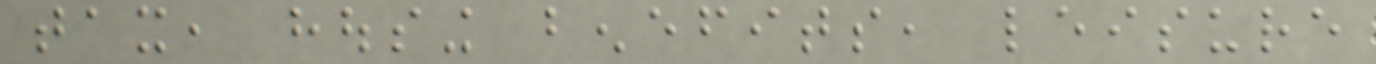tax, housing benefits, leisure
